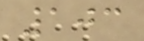103
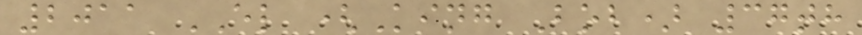2011 EL (King Bob) 37th
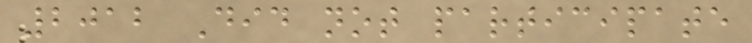2012 Did not participate
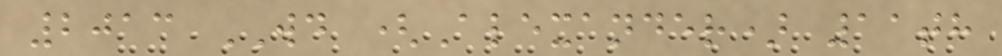2013 WD (Alexander) 11th
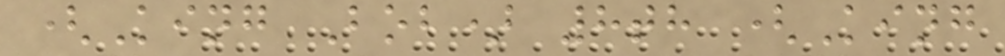(King Bob) 8th (King
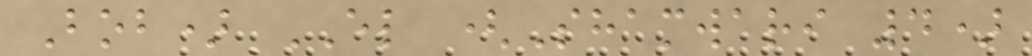Bob) EL (Shamwari 4)
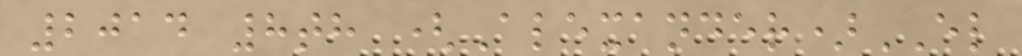2014 8th (Alexander)EL
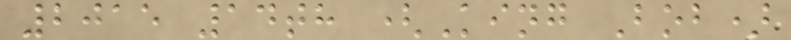2015 14th (King Bob)
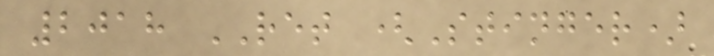2018 RET (Stinger)
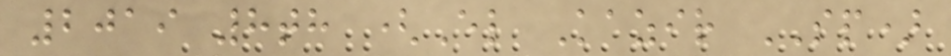2019 8th (El Kazir SP)
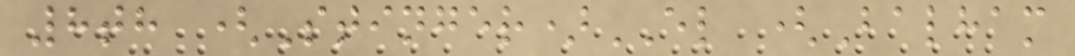8th (Stinger)EL (Balham
